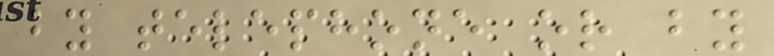by telephone or by
